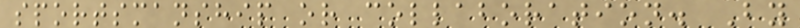sportsmanship or collaboration. By
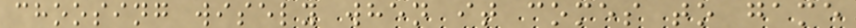choosing wisely when it comes to game
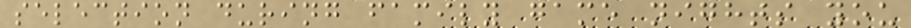selection during family game nights you
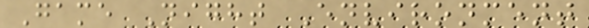Game Night Environment
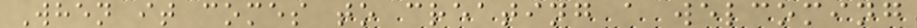When it comes to creating a welcoming
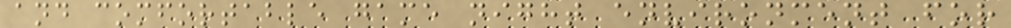and comfortable game night environment for
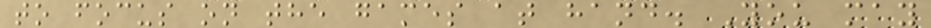to focus on the games at hand. You may
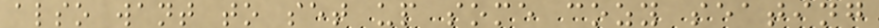also want to set up some cozy seating
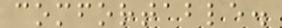comfortable.
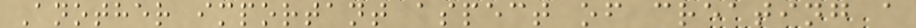Another important aspect of creating a
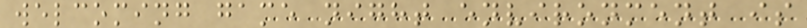welcoming game night environment is
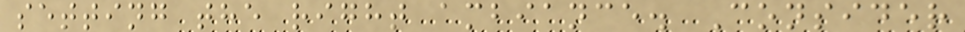setting the right ambiance. Consider
